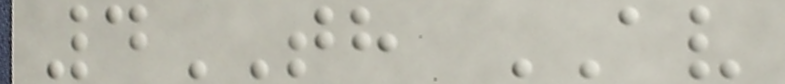4TH AV
